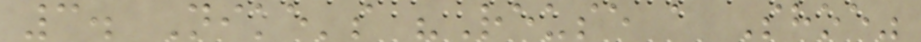3. Nike's "Reuse a Shoe"
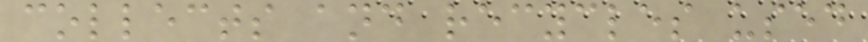collects and recycles used
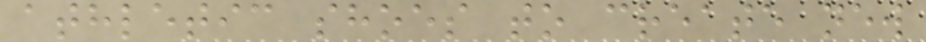athletic shoes to create new
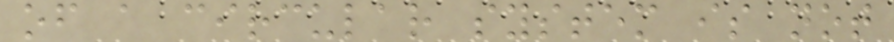of a circular system is not
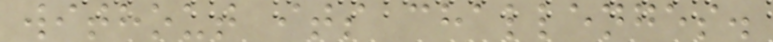without its challenges.
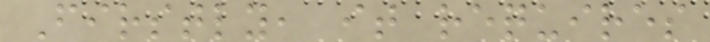Firstly, it requires
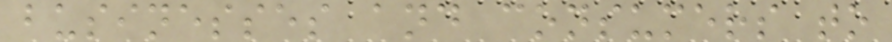businesses and consumers to
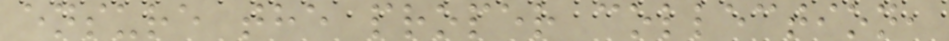ensure the proper collection,
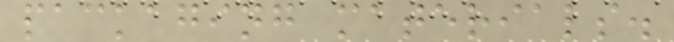packaging materials.
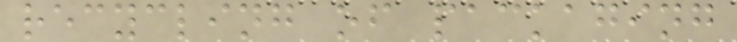recycling of packaging
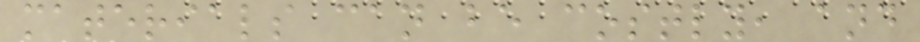materials can be costly, and
